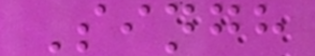Singh
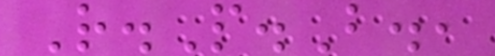R.P.B.,
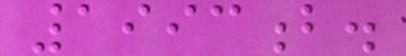1993b.
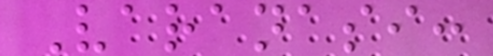Varanasi:
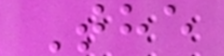The
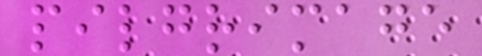pilgrimage
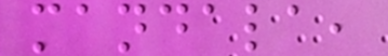mandala,
